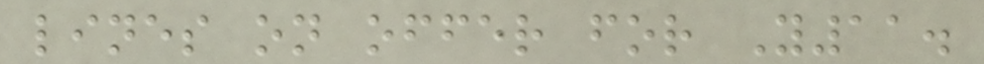lines on offer for Y11.
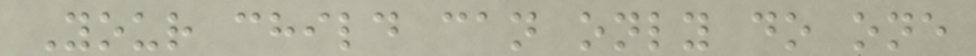Your child can only do one
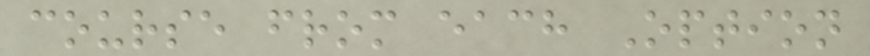course from each Option
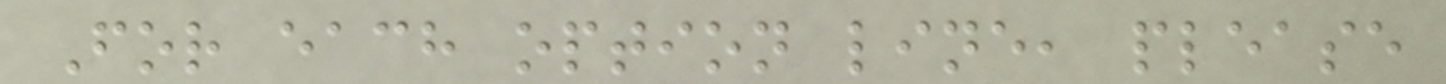For each option line, please
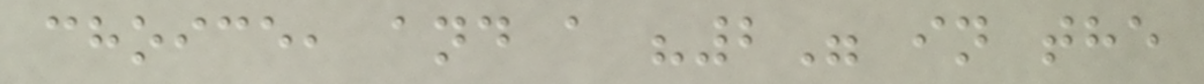choice, and a "2" in the
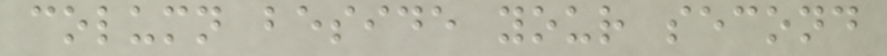column beside your second
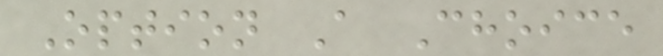Option A Choice
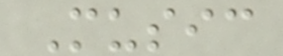Music
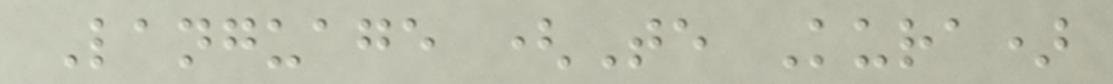Language (Te Kura)
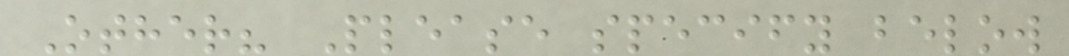Other? Please specify below
